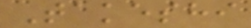Takeshi
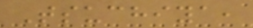Tsuchiya,
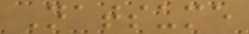Natsume
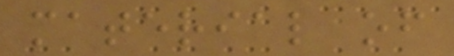material of
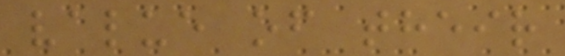value of their
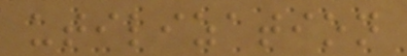utilization
